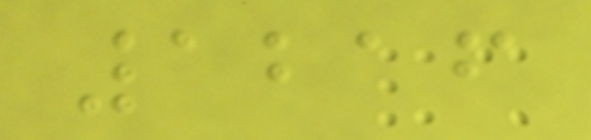1216
